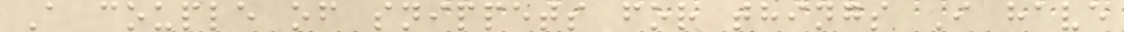A couple of snippets for things I have
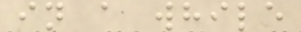in a while
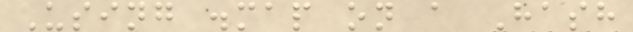Using .map on a Hash
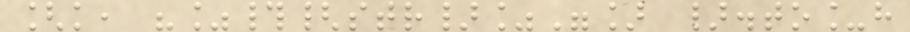[k, "%#{str}%"] }.to_h
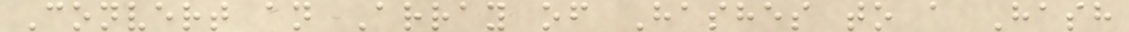Convert an Array of Hashes to a Hash
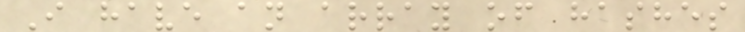I have an array of hashes
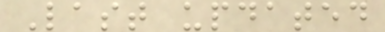Last updated
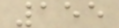155
